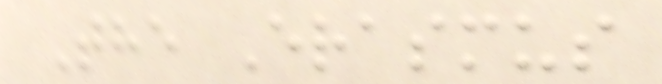The Erasmus
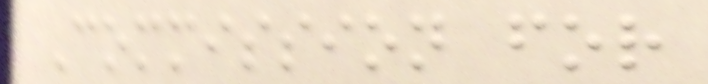Commission for
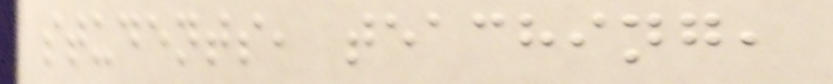students, teaching,
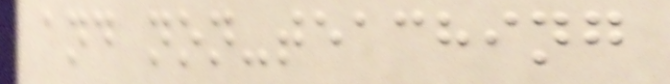and non-teaching
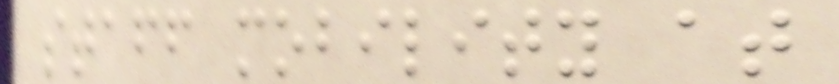staff mobility at
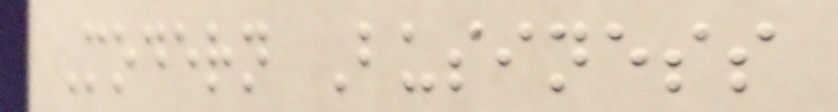Modern Business
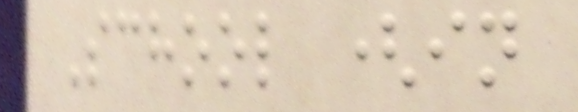School (in
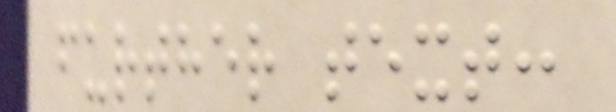further text:
